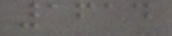1614
